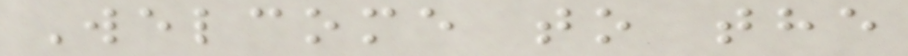Welcome to the
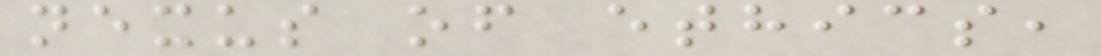nexus of ethics,
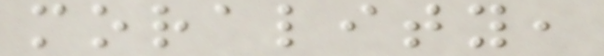morality,
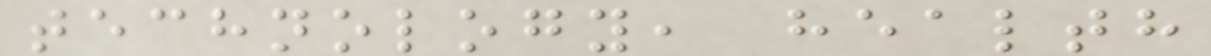technology, health
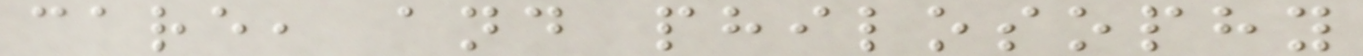care, and philosophy
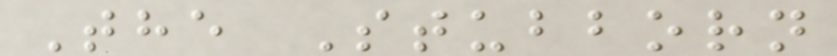The Stubborn
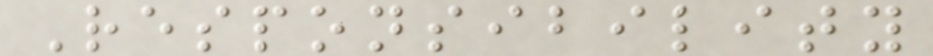Responsibility
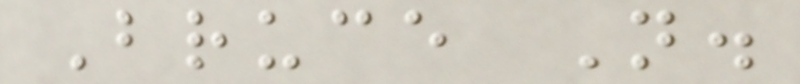Bruce N.
